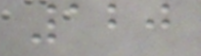120
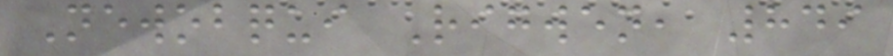Newobqui Rigwen, 849
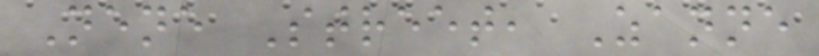Nene Street, Zanne
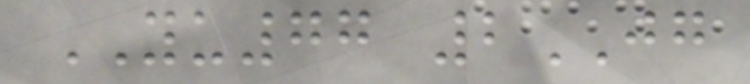YU77 2JG
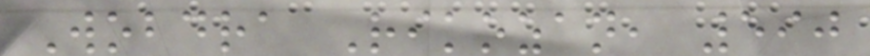Wobdra Rikozan, 590
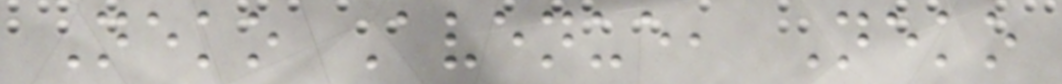Neko Avenue, Neko
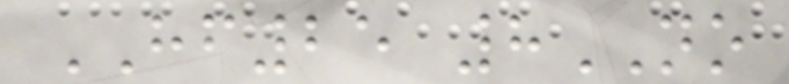HF25 8NO
